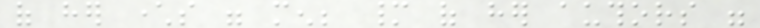of her characters were men; many of her authors were
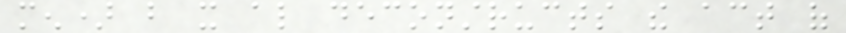men) but it also deconstructs the act of
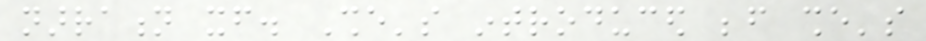narration itself. She's introduced before she's
